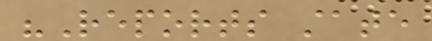"Reports state
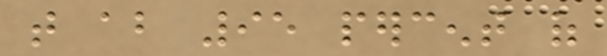that about 95 percent of
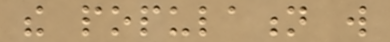the population will
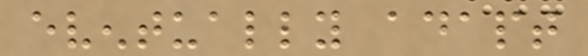eventually adapt
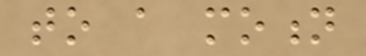to a motion
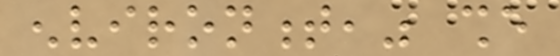environment," she
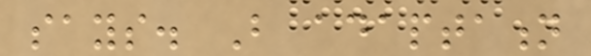says. But adaptation
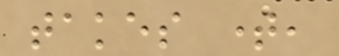takes time,
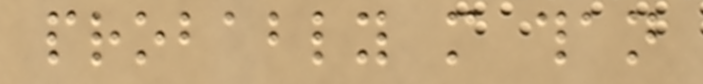probably more than
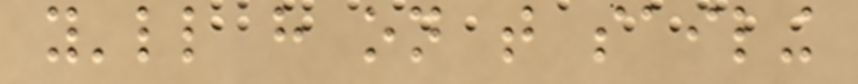you'll have on that sailing
